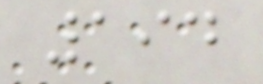194
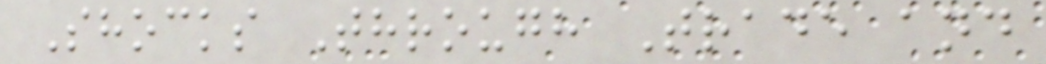Shocks Through Trade and
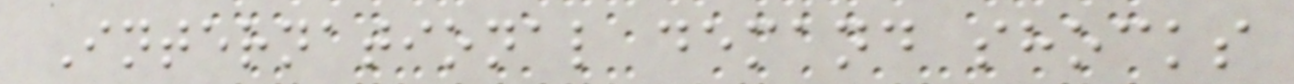International demand shocks
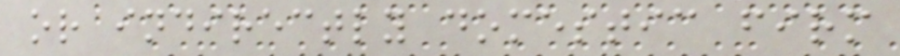or indirectly domestic firm
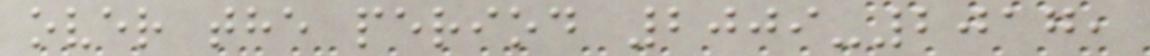over the period 2009-2017,
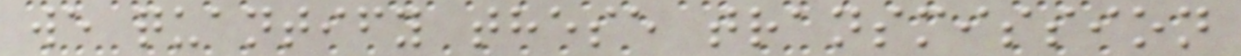we quantify these transmission
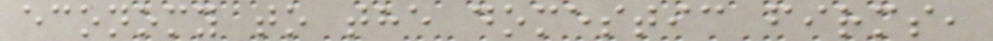economy to the domestic firms,
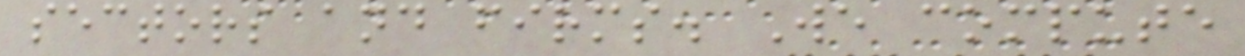sectors and firms. We compute
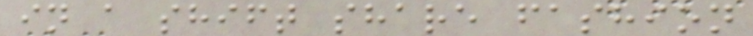in a shift share fashion
